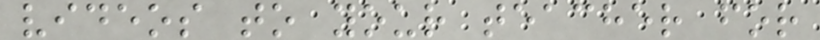videos to your teacher for
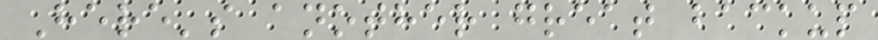Here's another great backup
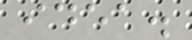idea.
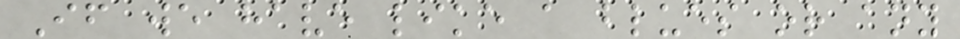If we have like a blues or any
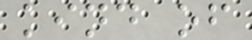kind of
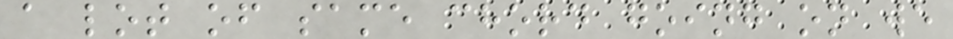a lot of same chord going on we
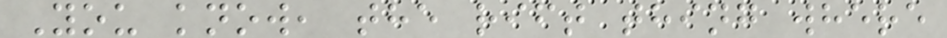You know, the rift thing where
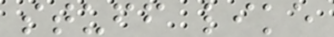stuff like
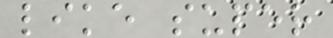like super
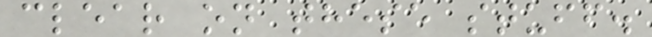clear on these stuff.
